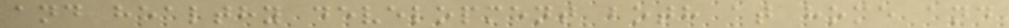and healthy development both at home and
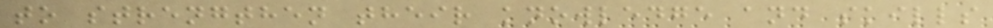to strengthen their knowledge and skills
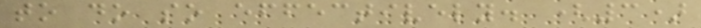to do so effectively. (3)
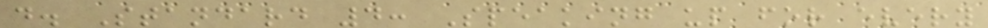d. Standard 4: Speaking up for every
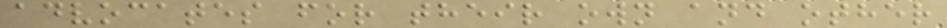advocates for their own and other
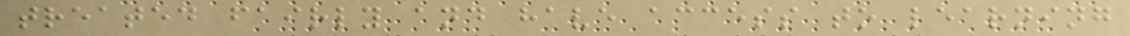treated fairly and have access to learning
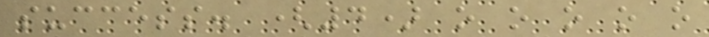success. (4) o o o o o
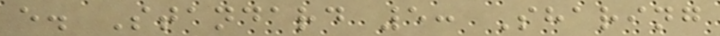e. Standard 5: Sharing
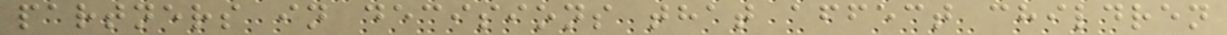partners in decisions that affect children
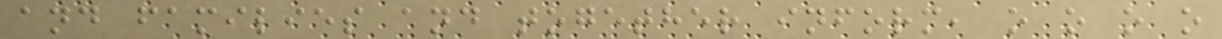and families and together inform, o o o o
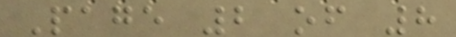Page 2 of 8
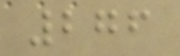276
